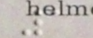1
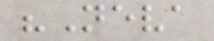"Neva
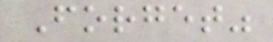Forget"
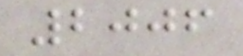2006
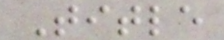Title
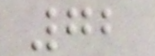72
